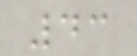43
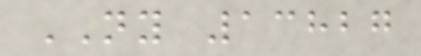NY 13827
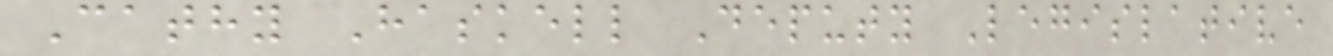Cathy Haskell Deputy Legislative
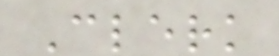Clerk
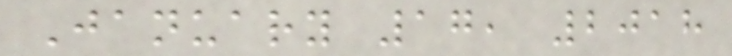January 17, 2018
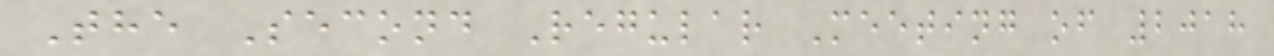The Second Regular Meeting of 2018
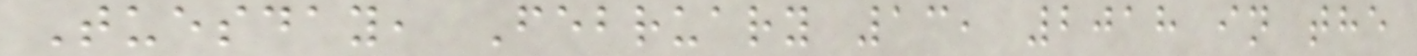Tuesday, February 13, 2018 in the
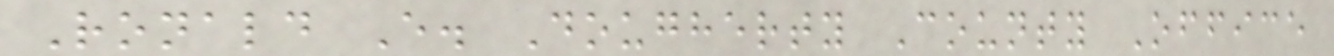Ronald E. Dougherty County Office
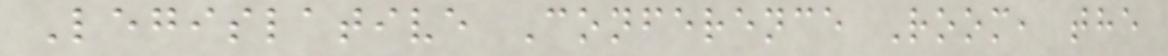Legislative Conference Room, the
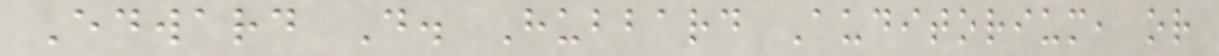Edward D. Hubbard Auditorium, or
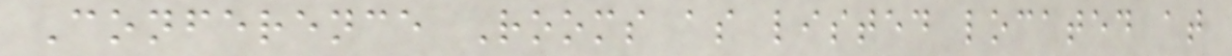Conference Rooms as listed located at
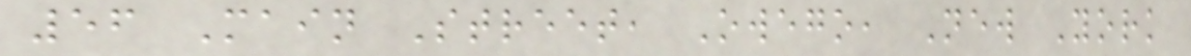56 Main Street, Owego, New York
